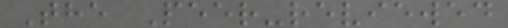The Peer-reviewed
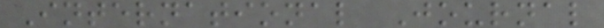International Journal
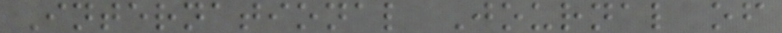International Journal of
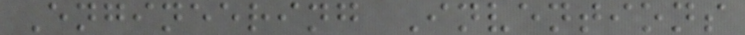Engineering Inventions
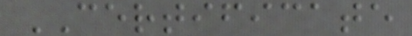CERTIFICATE
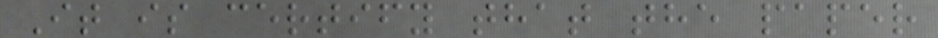It is certify that the paper
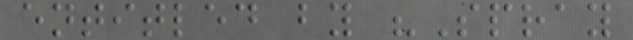entitled by "Spray
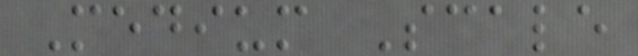Medium Scale
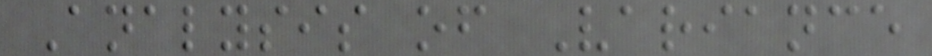Analysis of Variance
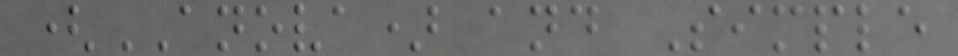(ANOVA) and Simple
